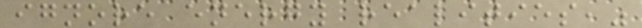ignore energy realities,"
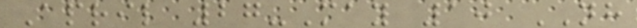April 27-May 10 NH
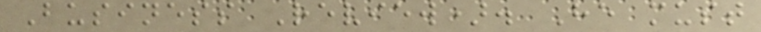Business Review). He must
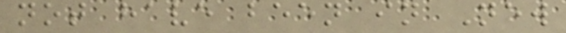not have been in New
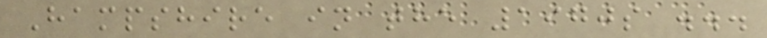Hampshire in the 1970s ...
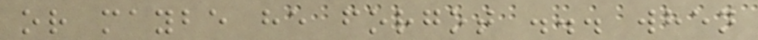or maybe he forgot ... when
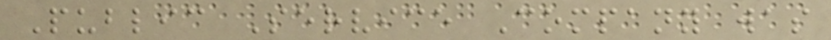Public Service Company was
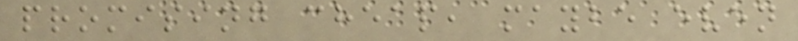promising cheap, maybe even
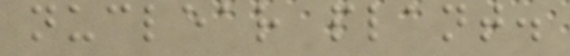nuclear plant.
